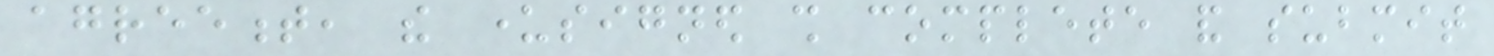agreement, the undersigned shall complete and submit
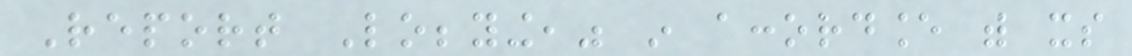Report Lobbying," in accordance with its
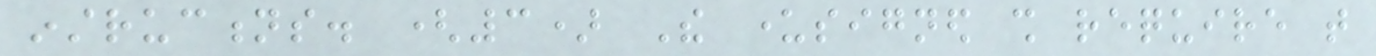instructions. (3) The undersigned shall require that
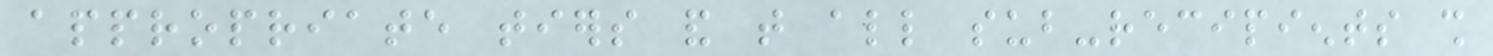appropriate tiers and that all sub-recipients shall
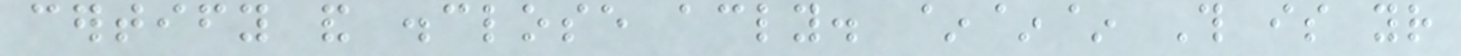certify and disclose accordingly. ~~~ This is your
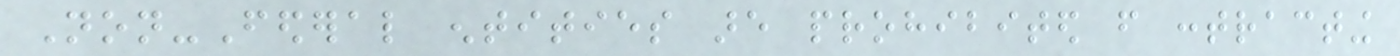Non-Federal entities are prohibited from contracting
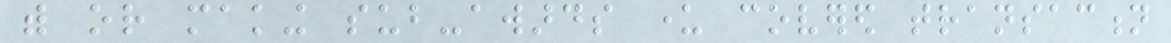with or making sub-awards under covered transaction
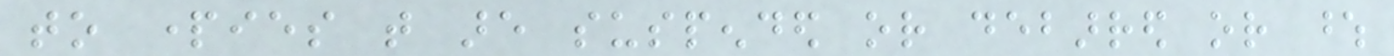to parties that are suspended or debarred or whose
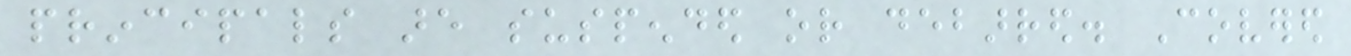principals are suspended or debarred. Covered
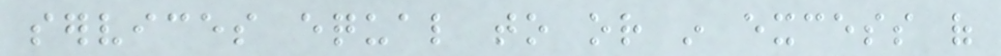services equal to or in excess of
